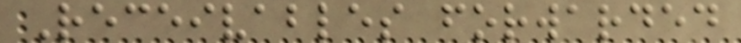Receivables forwarded
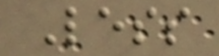Less
